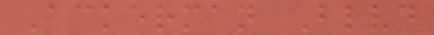Ackerman Blvd
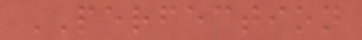PERFECTION
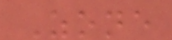Zone
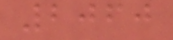2060
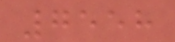7558
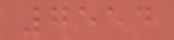7554
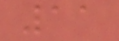11
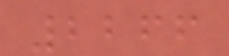2266
